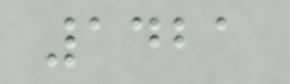1421
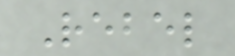Rebel
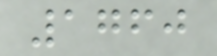1760
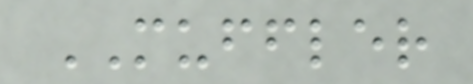MUFFLER
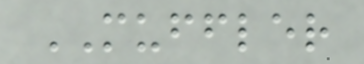MUFFLER
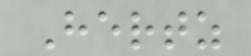Hertz
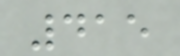415
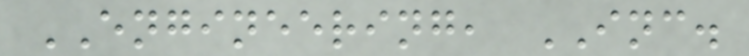ENGINEERING, INC.
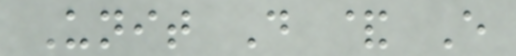Unit D & E
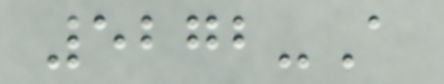5272-A
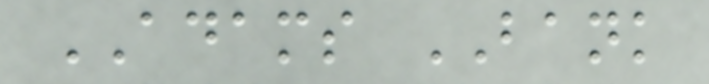ADAMS BANK
